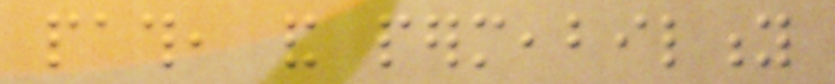path, and permeability
